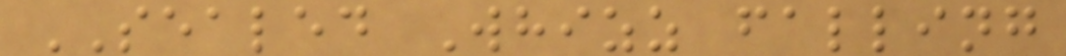SEALED Whizz falling
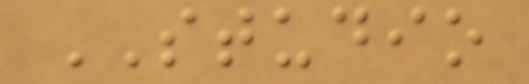STUDIO
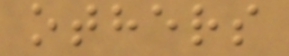others
